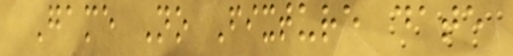Game No Fixture date
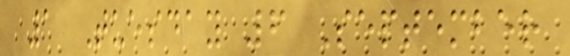1 Tuesday 6 September
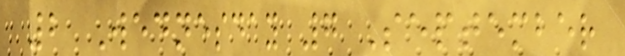2 Wednesday 7 September
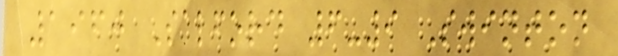1960 Salford 6-9 Swinton
